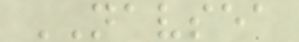NAVSEA
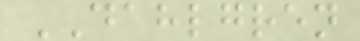DAHLGREN
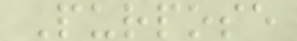Purpose
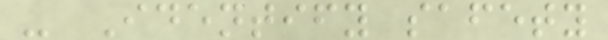- Identify safety
